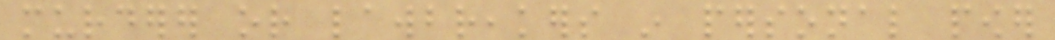murderer or lawbreakers in personal power
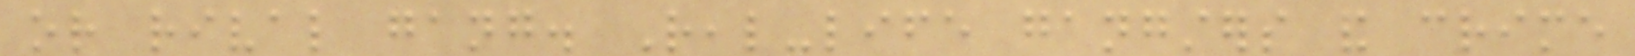or rival gang. Real-life gangsters and crime
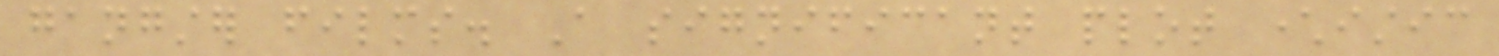gangster films. A significant plot characteristic
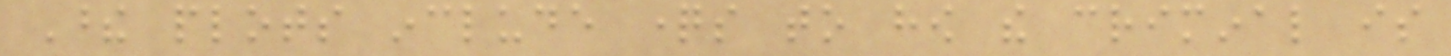These plots include questions to how the criminal is
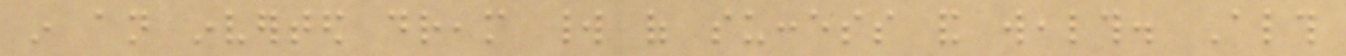in an inverted dream world of success and wealth. Although
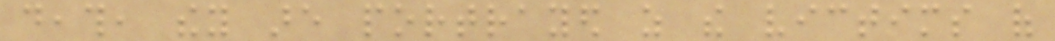death, they are portrayed as the victims of
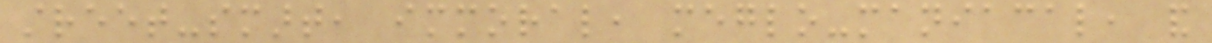street-smart, immoral, meglo-maniacal, and
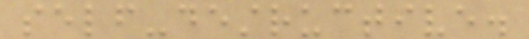self-destructive.
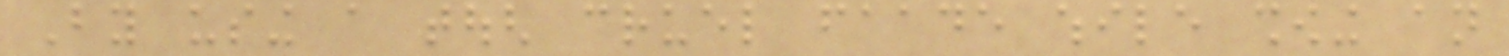By using a tough cruel faade while showing an
